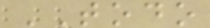TODO
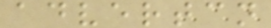advertcn
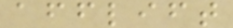afflift
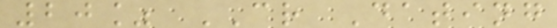20% CR Dating
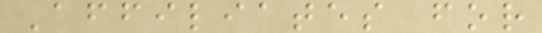Affiliates for
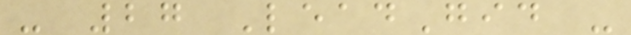- 27 LeadGid -
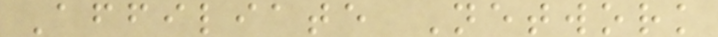Affiliate Network
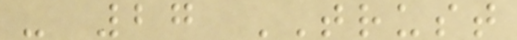- 27 TRUST
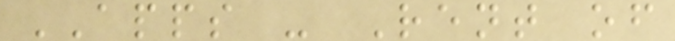APPS - Rent of
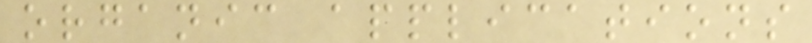organic applications
